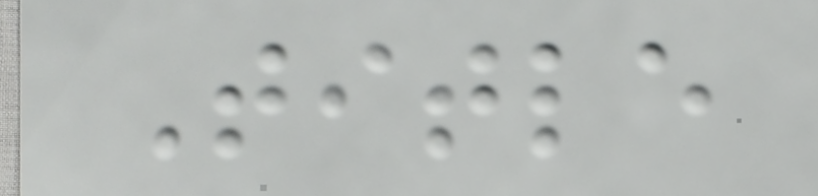Title
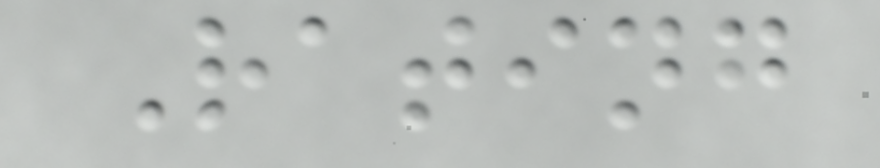Rating
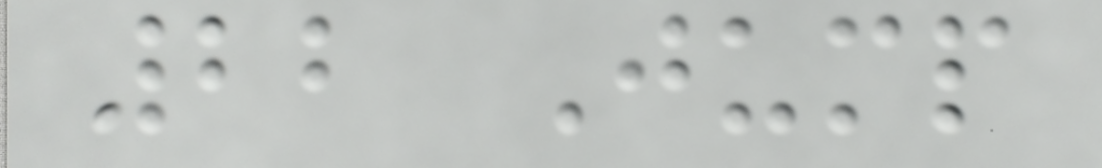22 Jump
